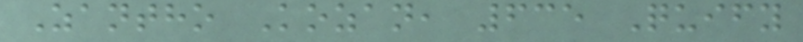Zantho Kozan, 635 Quify
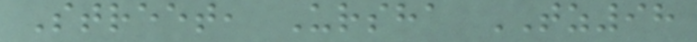Street, Ursha TZ98
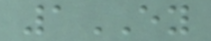1EY
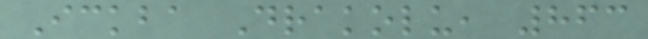Ickba Drakolu, 863
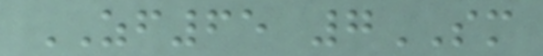ZF65 7SM
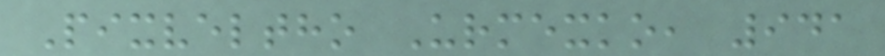Pixveltho Urmexko, 941
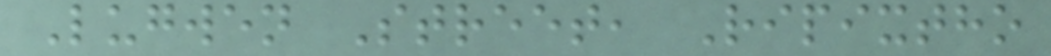Lugwen Street, Ripixtho
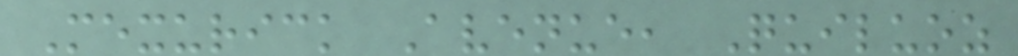Mexurick Avenue, Quiluoz
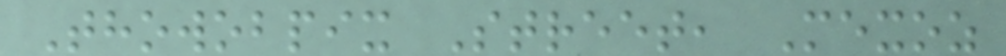Thowobpix Street, Mexoz
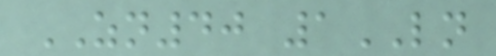ZN40 1LN
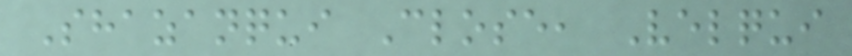Shazanqui Close, Velqui
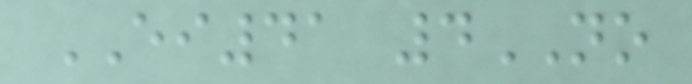EI41 4NO
